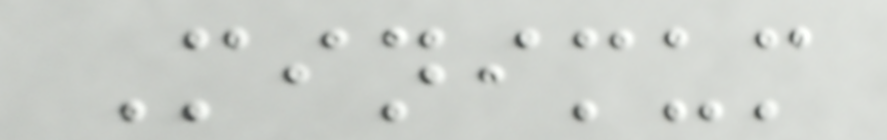Minimum
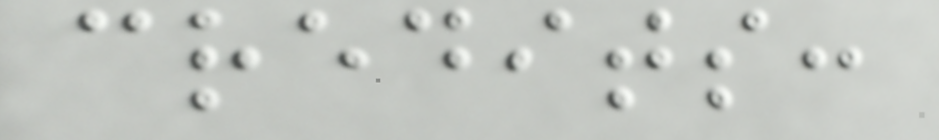credits:
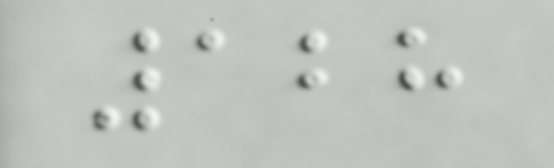128
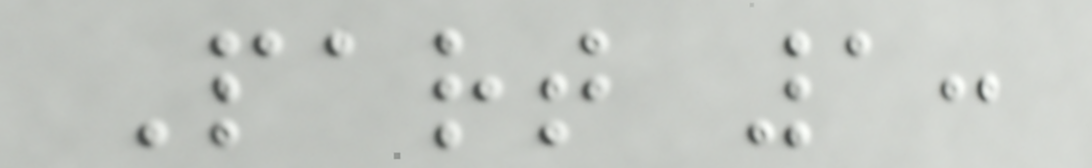Part 1:
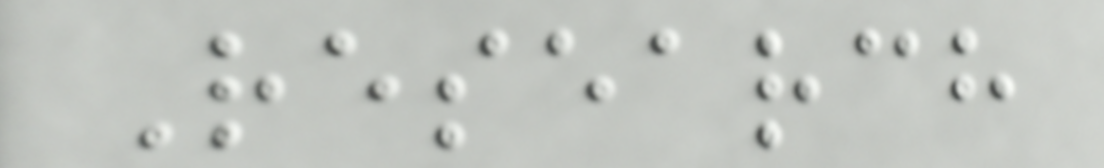Research
